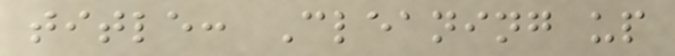title: Cleaning up
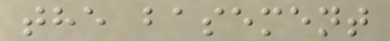the basement
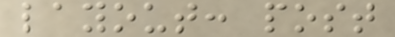layout: post
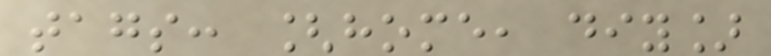tags: [home, diy]
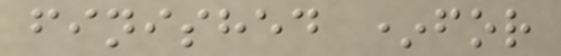finished *for
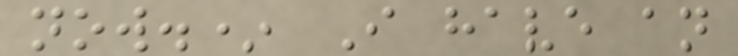now.* I have an
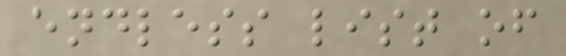endless list of
